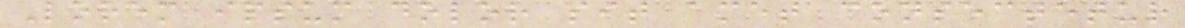Lorem ipsum dolor sit amet consectetur
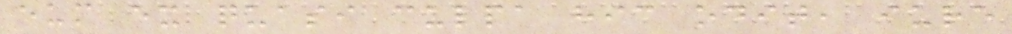eum ex quasi culpa hic odit, iure
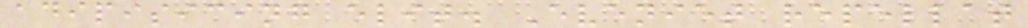adipisicing elit. Eveniet repellat
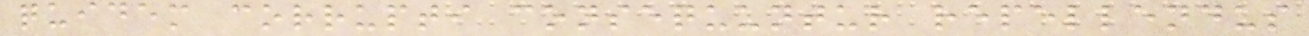quidem corrupti consequuntur repellendus
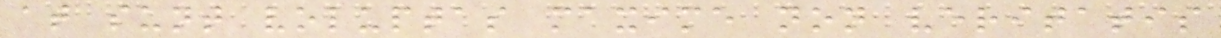at sunt voluptas maxime non veritatis
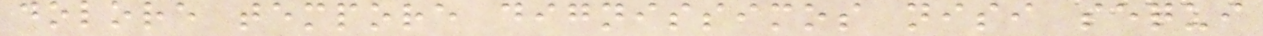dolore tempore dignissimos nisi sequi
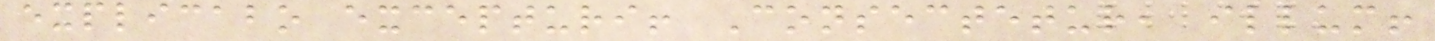explicabo excepturi! Consectetur, illum!
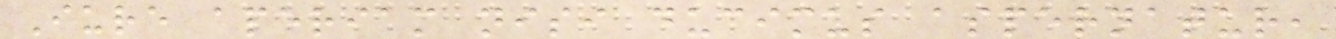Iure aperiam nisi ducimus aspernatur,
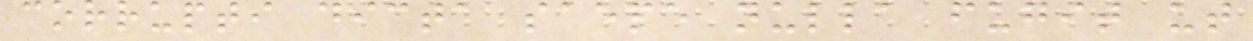corrupti dicta saepe nulla fugit ut
